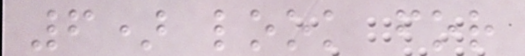6) look for
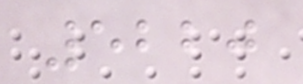5220
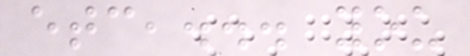etc,... you
